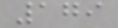179
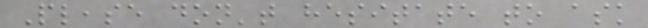Please don't hesitate to ask
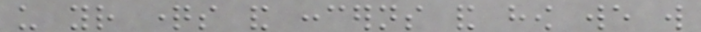us your questions and concerns and how we will
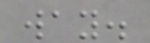way.
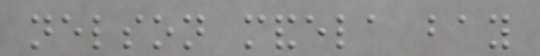nelson mandela bay
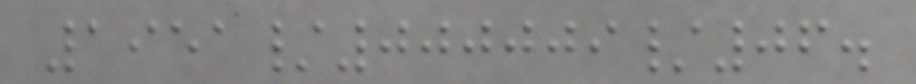1951/000009/06.
